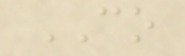CO
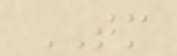TM
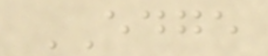EDGE
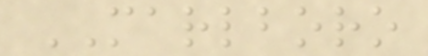MARLBORO
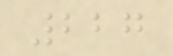227
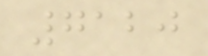7120
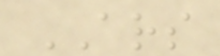ARS
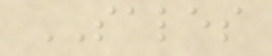SALES
